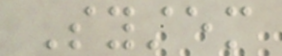System
